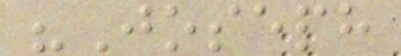"Joseph
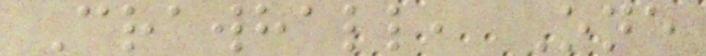Crawhall, One
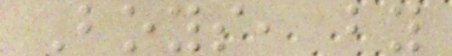Boys, by
